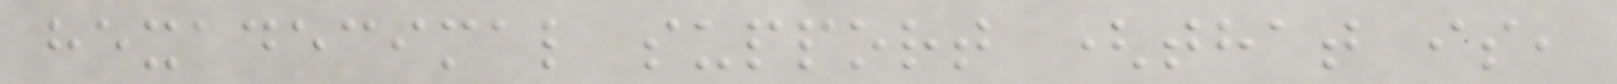hexadecimal support (that is,
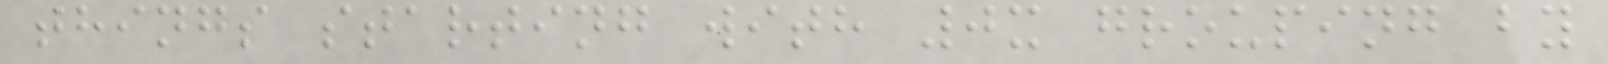things starting with 0x grouping by
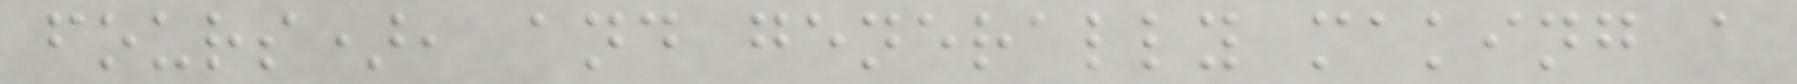fours), and generally making a
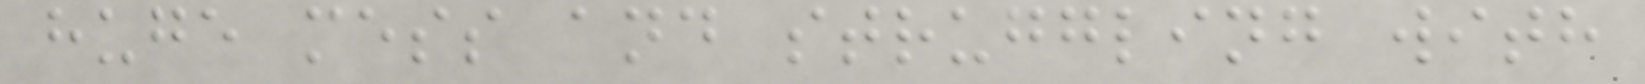huge mess and struggling with
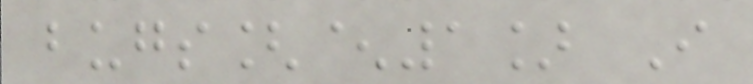bugs[^1] I
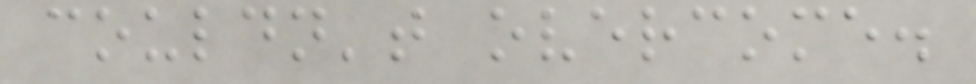couldn't overcome.
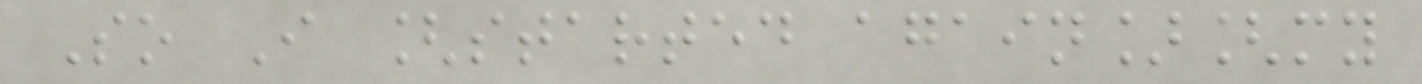So I [started again][my
